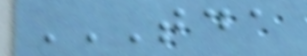TDA
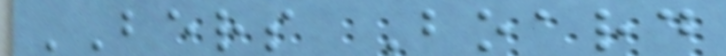BERS Board
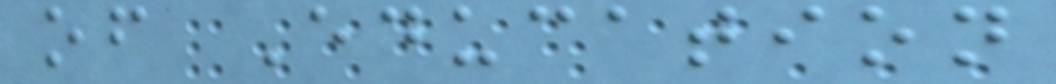of Education
